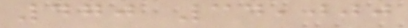470 34,000
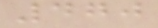470
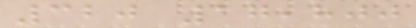320 17,800
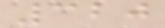320
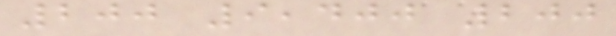200 9,400 200
